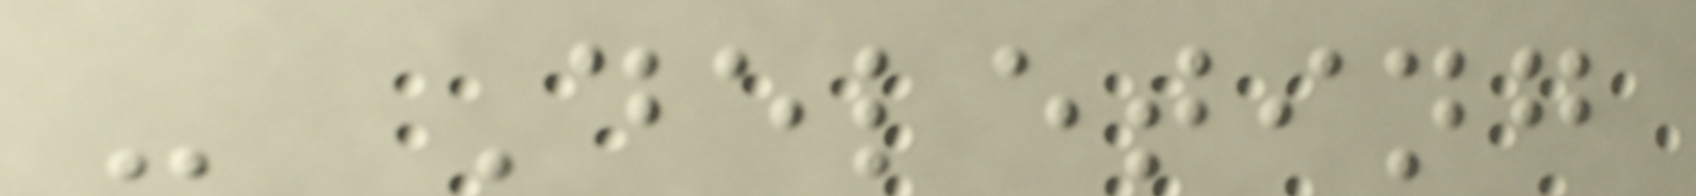- Deleting
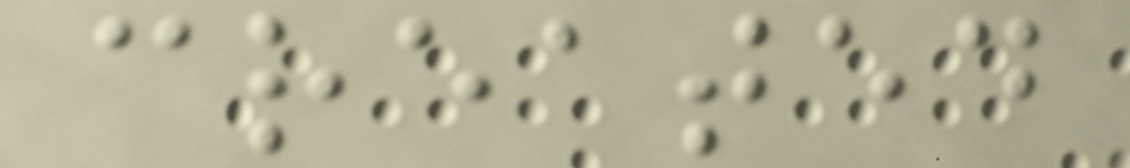created
